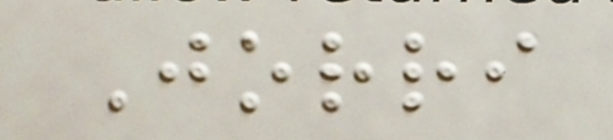Jorri
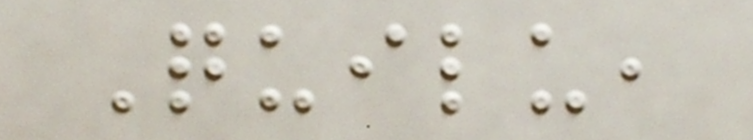Quilu,
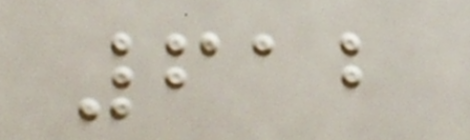612
